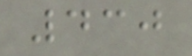430
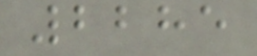2285
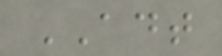ADT
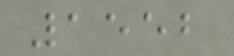1552
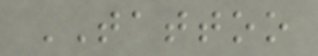TATTOO
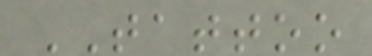TATTOO
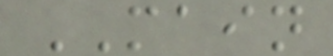MAIN
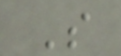S
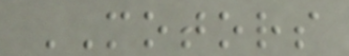MOTORS
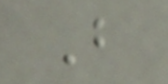B
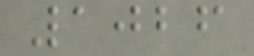1026
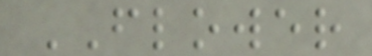FLOWER
